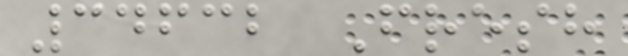34632 Fresh
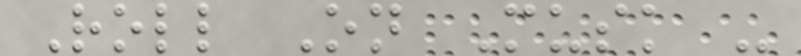Roll On Musk -
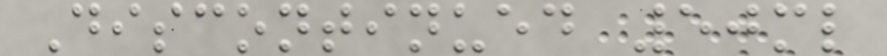Discontinued 50ml
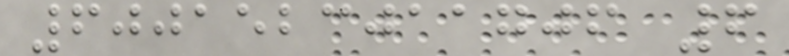6001523011706 6
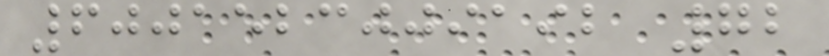6001523009192 72
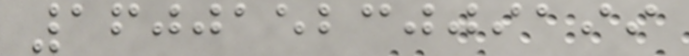16001523009199
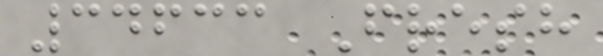34633 Fresh
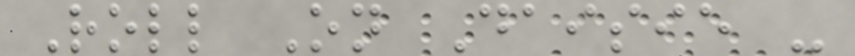Roll On Daisie -
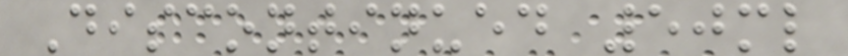Discontinued 50ml
